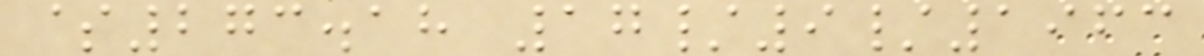$273.18 17/9/1963
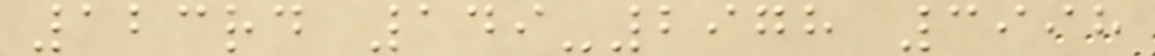123rd 149-2978 3998
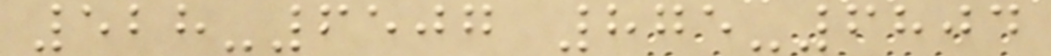528-6507 875-6804
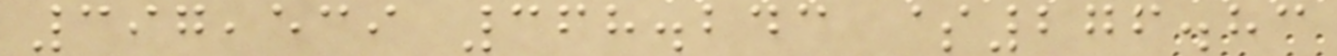397,539 368.243 $276.83
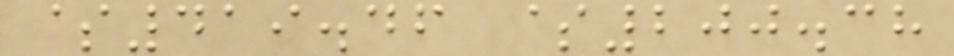$419.46 $200.38
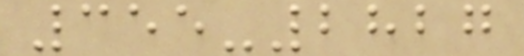355-2827
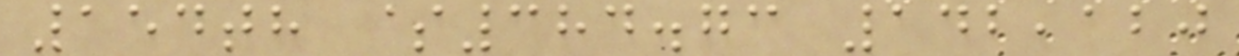154th $384.73 142,120
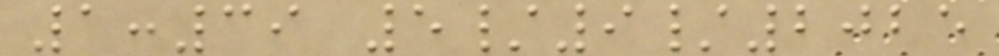1:39 5/9/2025
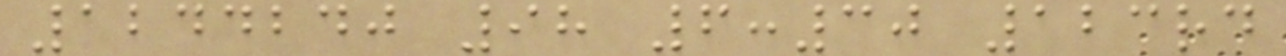1244240 98 6:30 123rd
